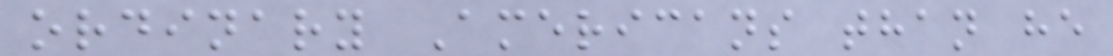ordinary Americans than he
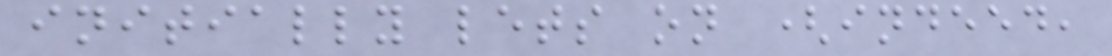initially lets on (indeed,
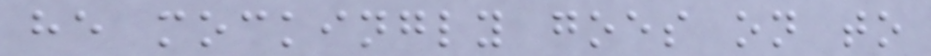he mockingly goes on to
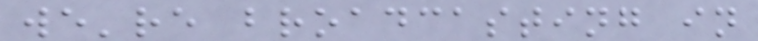we're broadcasting in
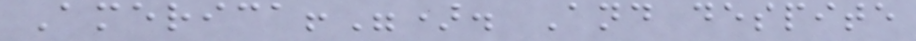America!"). And despite
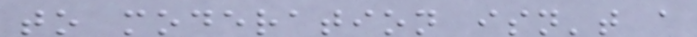to moderation isn't a
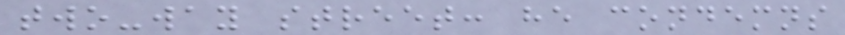two-way street: he condemns
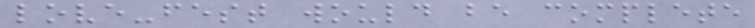love-fest would be complete
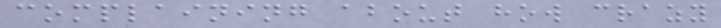complaining about how crazy
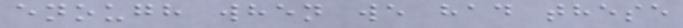enough when we had these
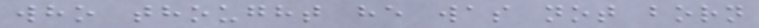who thought he was not born
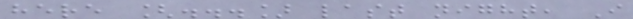here [...] last night, I
